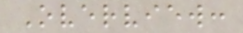Overview:
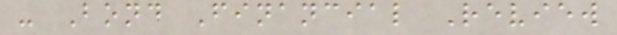- Bond Financial Review
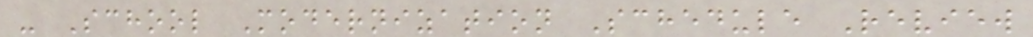- School Modernization Schedule Review
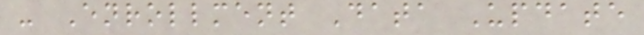- Enrollment Data Update
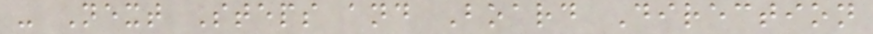- Next Steps and Board Direction
